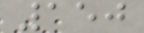150
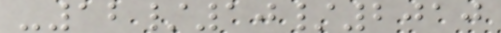-12/10/2010
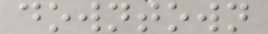downtown
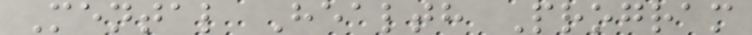Mental Health Program
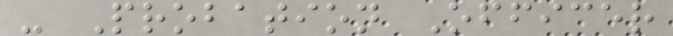- Probation Officer
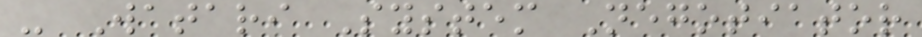- Watari System Negotiator
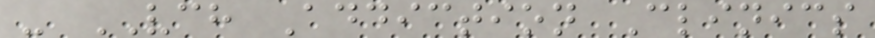- VCH Addiction Clinics
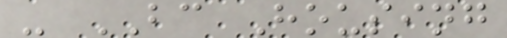- BC Housing
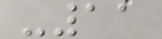-11
